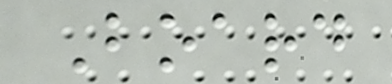Board
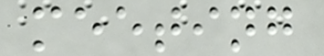meeting
